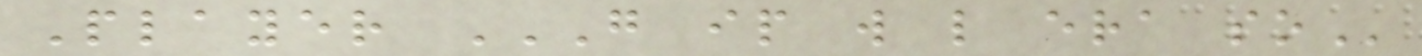Player G IP W L ERA SO
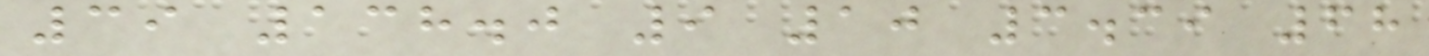39 138.0 9 10 3.39 68
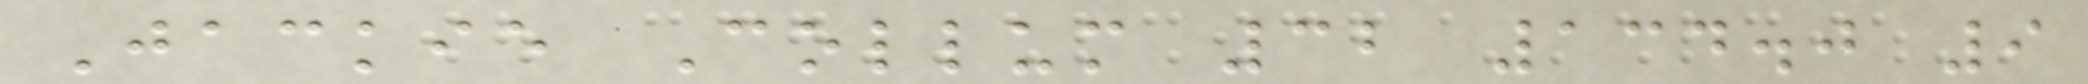Jackie Collum 32 134.0 9
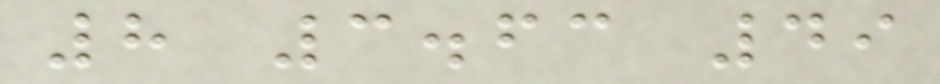8 3.63 49
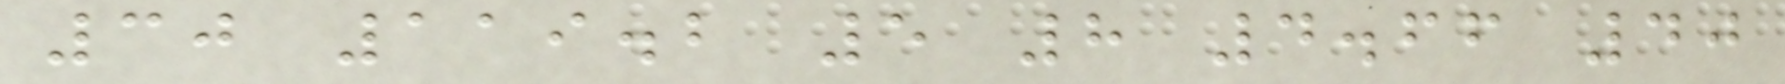30 119.2 5 8 4.66 40
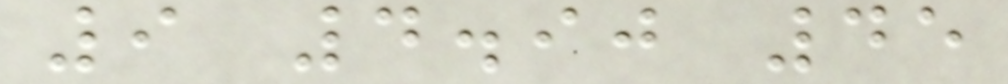9 4.90 45
